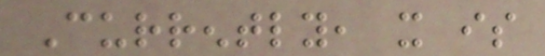Currently, it is
